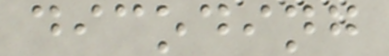dicoding
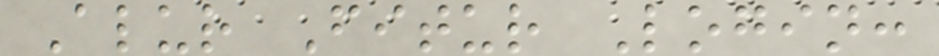Alur Fitur Login:
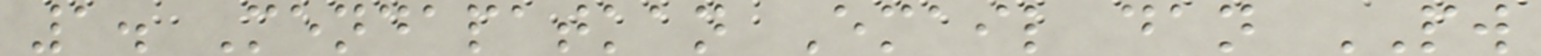1. Mendapatkan Email dan PW
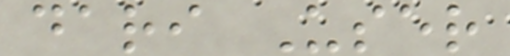dari User
